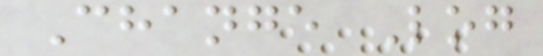Change Log
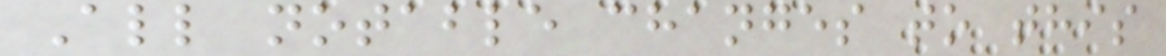All notable changes to this
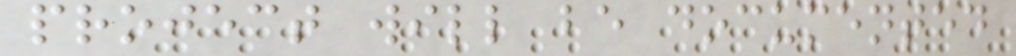project will be documented
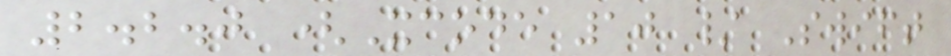2.2.0 (Xcode 10 / Swift
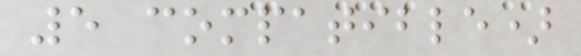5 compatible)
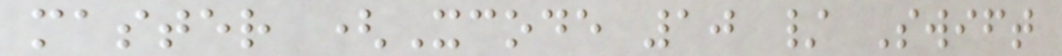master (Xcode 10 / Swift
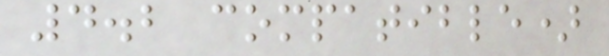4.2 compatible)
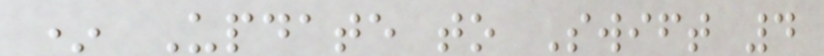* Update to Swift 4
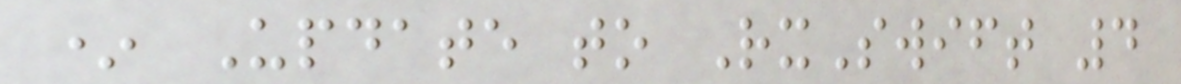* Update to RxSwift 4
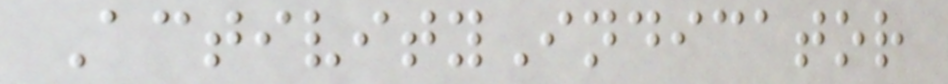ActivityIndicator
